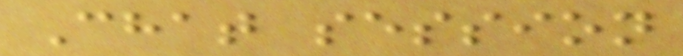Chat session
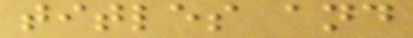titles and
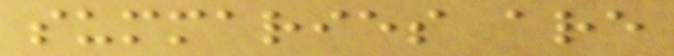summaries are
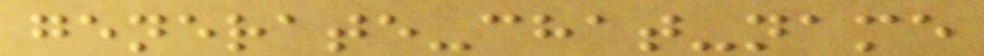generate-chat-name
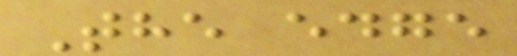The edge
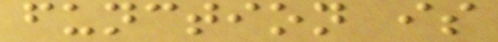function is
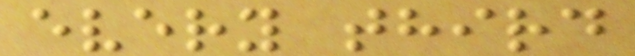every third
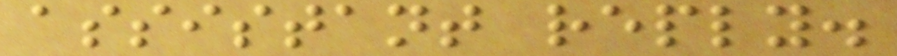assistant reply.
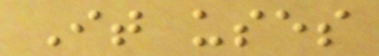It uses
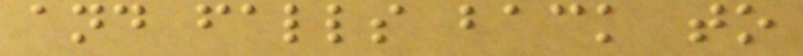and falls back to
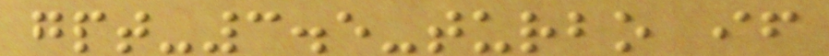gpt-3.5-turbo if
